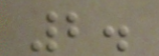2.
